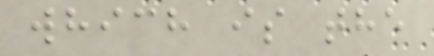which is the
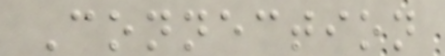Connection
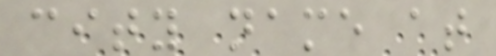city name at
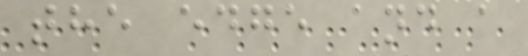the edge and a
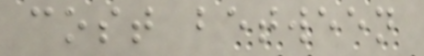cost between
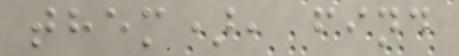them), find
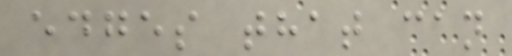edges that can
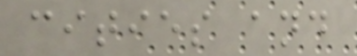cities and
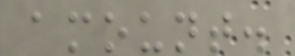amount.
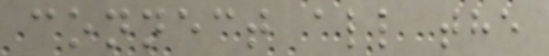connect all the
